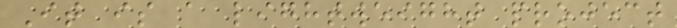It is a lightweight project
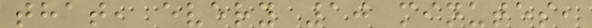that, every 10 minutes,
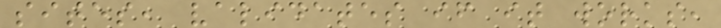sites, validates if it works,
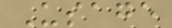Usage
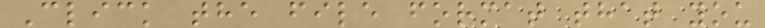Click the file format that you
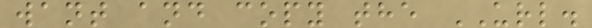want and copy the URL.
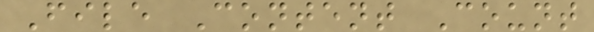File Content Count
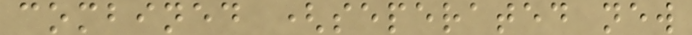combined (seperated new
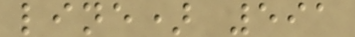line) 591
